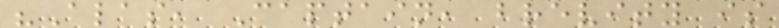"Alas, Captain, brevity is
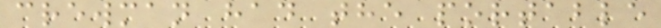crewman had the portable
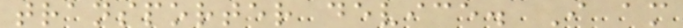transporter device. I am
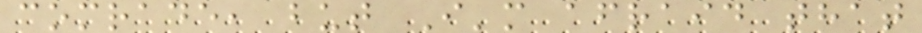comrade, but I'm afraid that
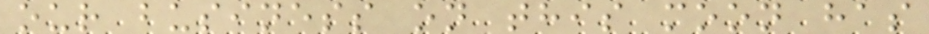our business on this moon has
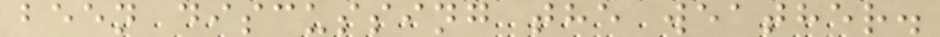been discussing the weather.
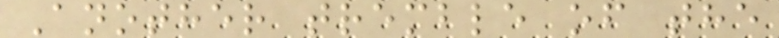Another tremble of the
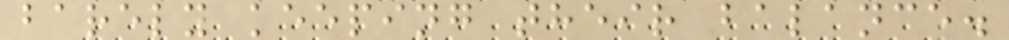barely keeping their balance.
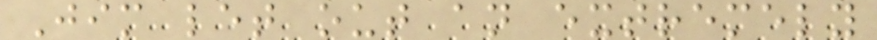Jim let out an extremely
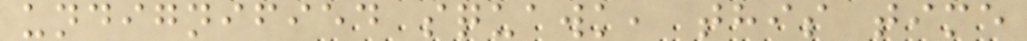undignified squawk, this time
